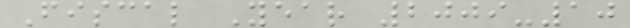Fiscal Year 2009-10
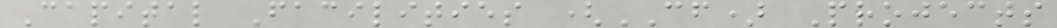Capital Facilities (CF) Projects
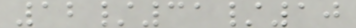12/31/10
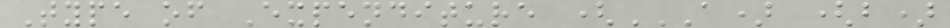Type of Expenditure (A) (B)
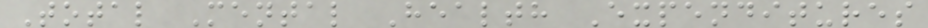Total Mental Health Expenditures
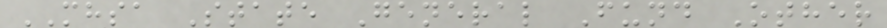MHSA State General Fund Other
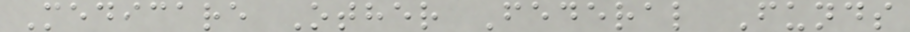Medicare Other Federal Funds
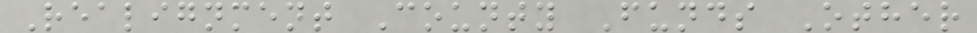Realignment County Funds Other
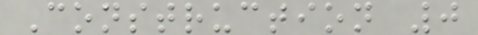Construction 0
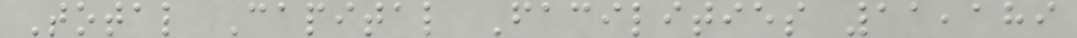Total Capital Facilities 11,189
